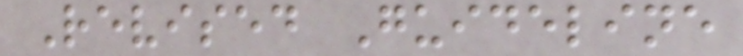Revised Guideline
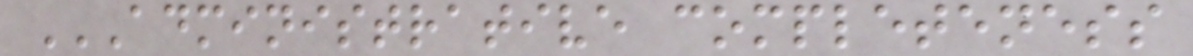ADMINISTRATIVE COMPLETENESS
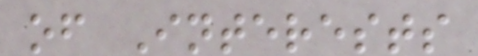of Interests
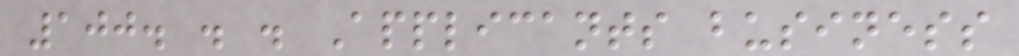100. . . Applicants business
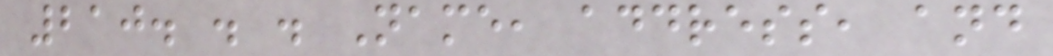210. . . Name, address, and
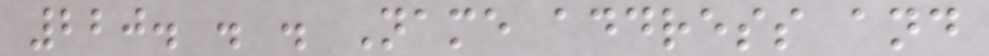220. . . Name address and
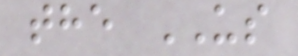the US
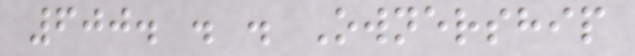600. . . Ownership
